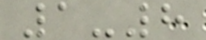1-8
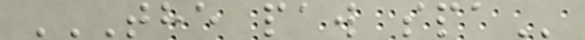THE PAW SPA
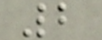2
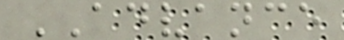ADVANCE
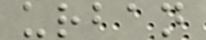urban
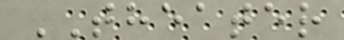THEATER
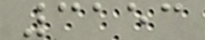3153
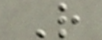R
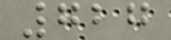727
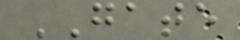GATE
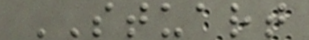STUART
